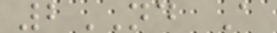2ND A
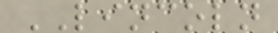LINCOLN
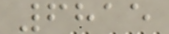6815
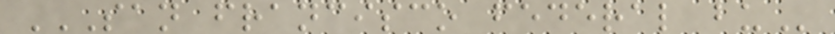SAN FRANCISCO FEDERAL BU
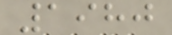1980
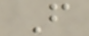F
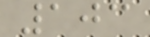103
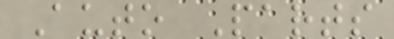Auto Parts
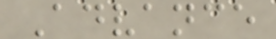Advance
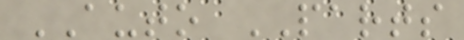AUTO PARTS
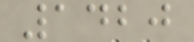1420
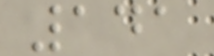141
